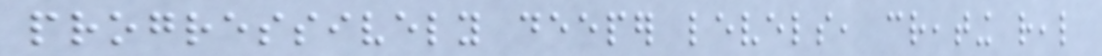progressively deeper levels, creating real
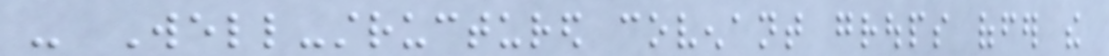- Well-structured covenant groups offer the
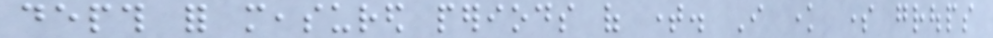depth for measured periods of time. I know some groups
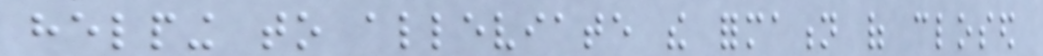helping to alleviate the formation of closed
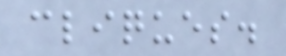cliques.
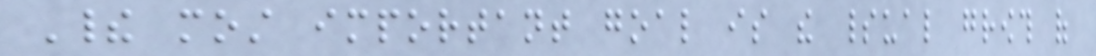Their most important goal is the spiritual growth of
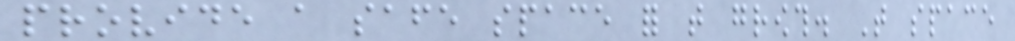provide a safe space for that growth. That space
